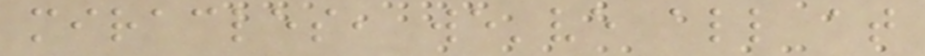miracles, we've all at
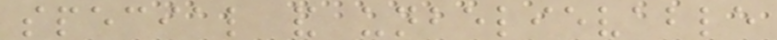special and unbelievable
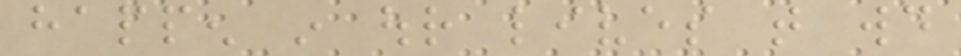happen in our lives that would
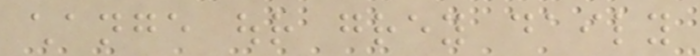change our grey daily
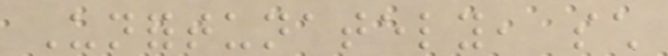Unfortunately, such
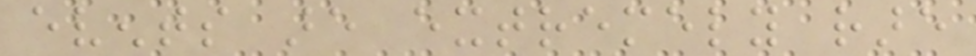events are extremely rare
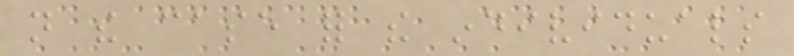not the case for the individuals
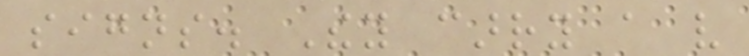signs. They carry a very
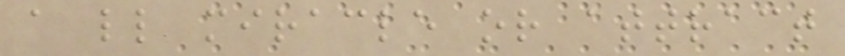a little miracle or attract
